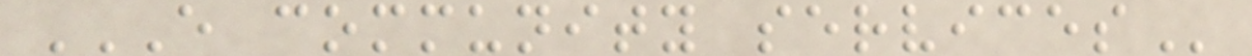E COMMUNITY SERVICES
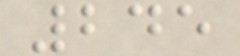245
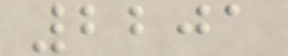2201
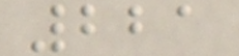221
